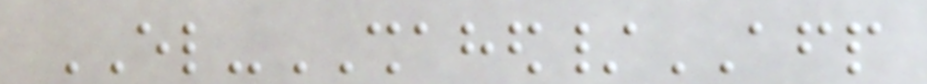EL-SHAHED/AFP
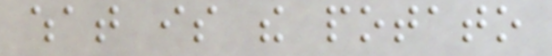what is the potato
